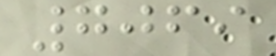7069
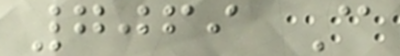7069 C
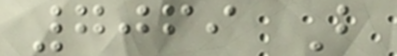7069 B
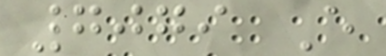7079 E
